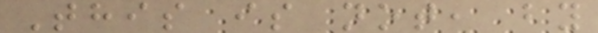This is not, by
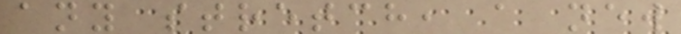any stretch, a new
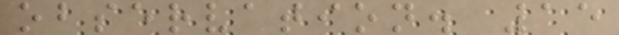observation. 15
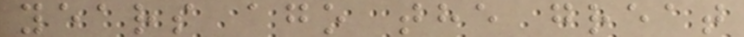years ago the great
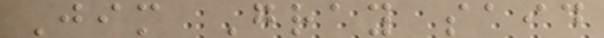Jim Gray said
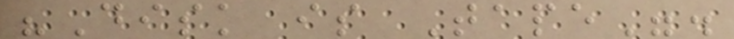"Disk is Tape".
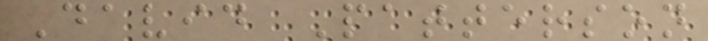David Patterson
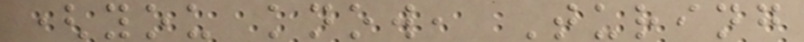(you know, Turing
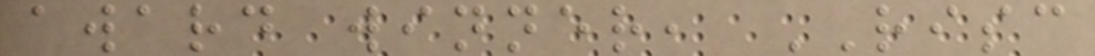award winner, RISC
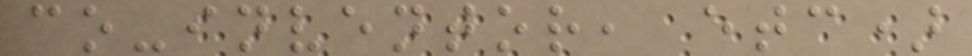co-inventor, etc)
